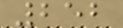252
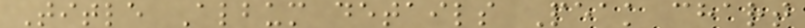Title Album details Peak chart
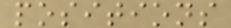positions
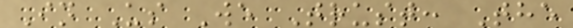In Us We Trust: The
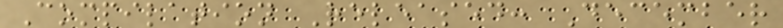Compilation Released: December
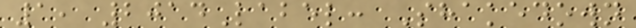1, 2014Label: Shakedown
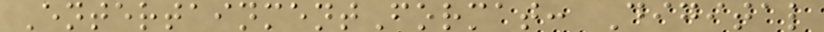EntertainmentFormat: Digital
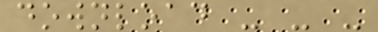download - - -
